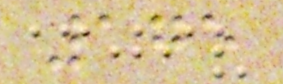175
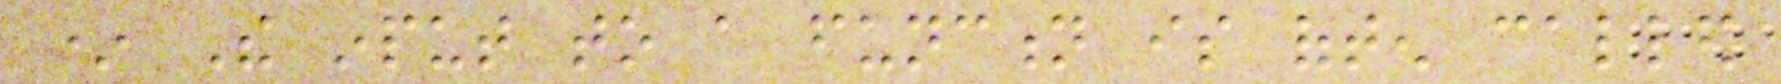* The input to a function is often called
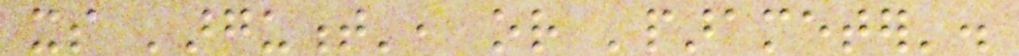its 'argument', or 'parameter'.
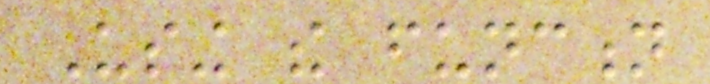Using the function
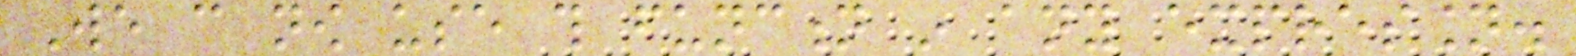We can now use this function in any expression.
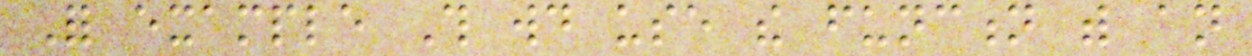For example This would use the function with an
